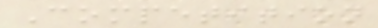Competition
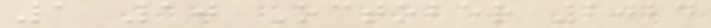1 10 October 2024
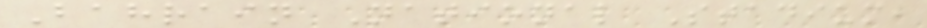Bahrain National Stadium,
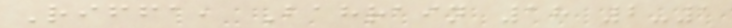Riffa, Bahrain 18 2-1
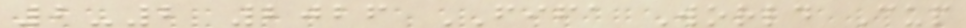2-2 2026 FIFA World Cup
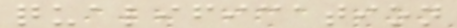qualification
